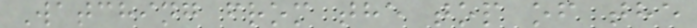Watching from the top of the
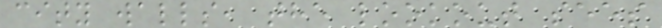city walls, the lookout sees
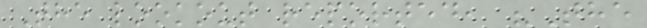The lookout reported, "The
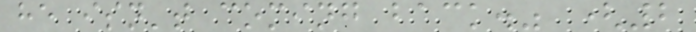he isn't coming back." (2
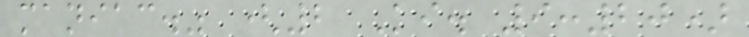maniac." (2 Ki. 9:20)
